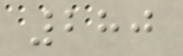280
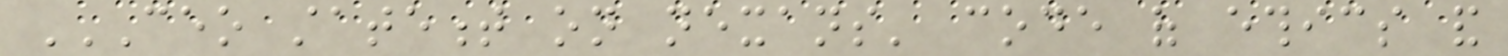CEO STATEMENT ON NEXANS' CODE OF ETHICS AND
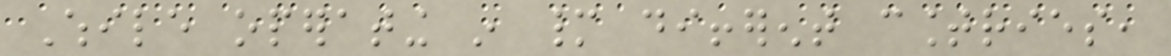While operating in many different countries,
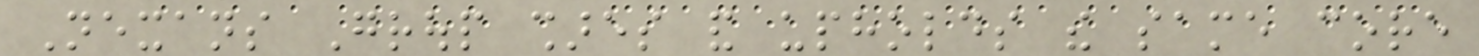Nexans Group shares and upholds the same core
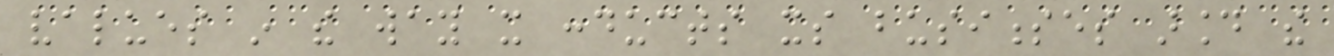values in the way it conducts its businesses around the
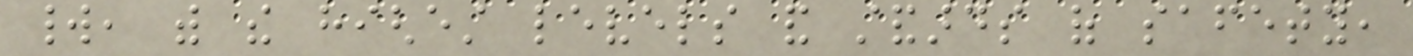world, with the highest levels and standards of safety,
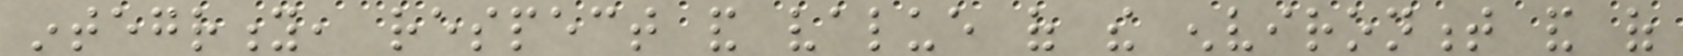integrity, respect and value of the environment and of
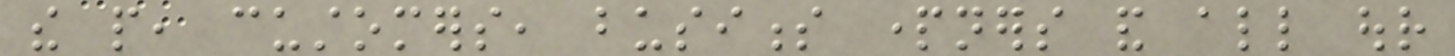the people, customers, business partners and all our
